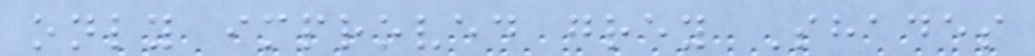only improved grey Shades
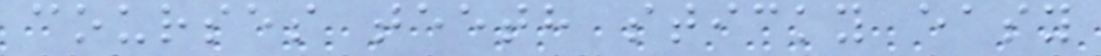courses teeth sticky easy
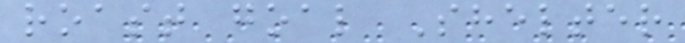roast goal Shelter
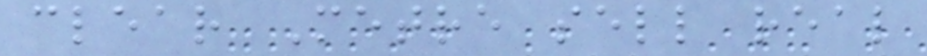clear Metre sell real
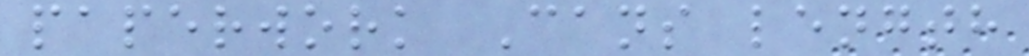paperwork Cans length
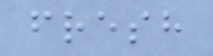fresh
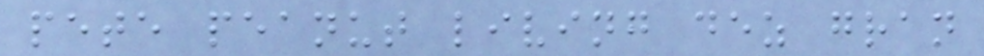pete peanut living dez gran
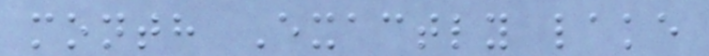month Exactly lake
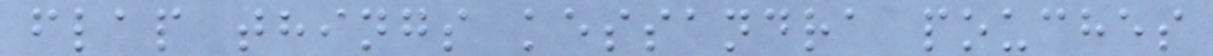flap things kessandra pouches
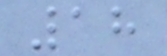18
